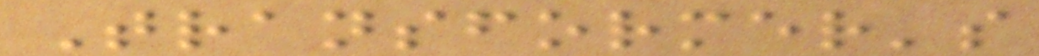Transformer's
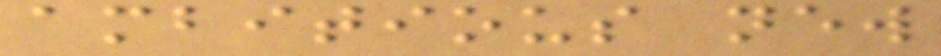ambitious new
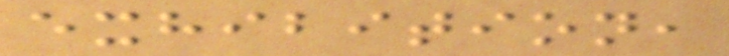exhibition,
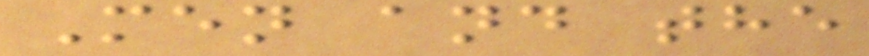Men and the
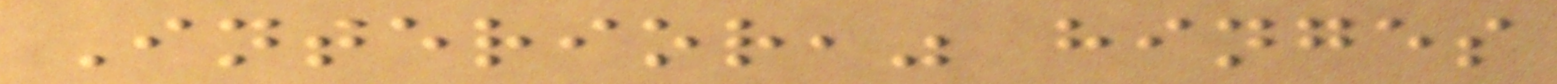Interior," hinges
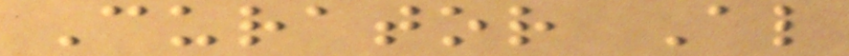Curator Al
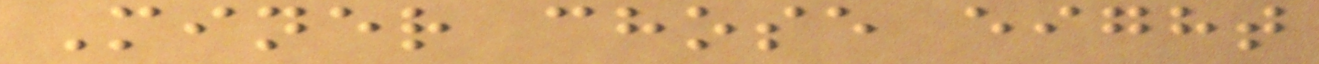Miner chose eight
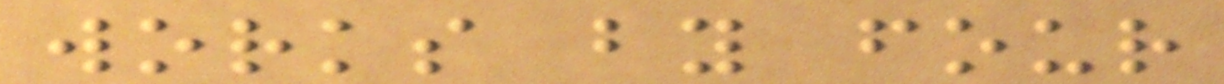works by four
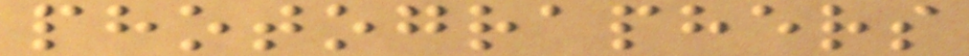photographers
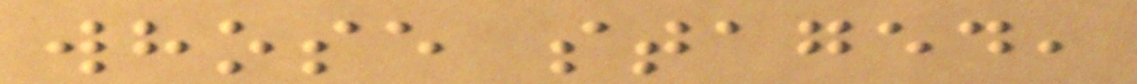whose staged,
